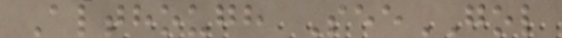Although SeeGOL
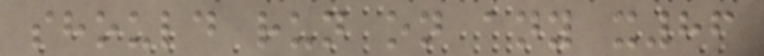should run on any x86
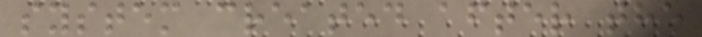system created after the
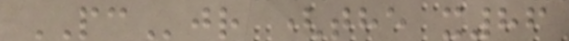PCjr (the x86
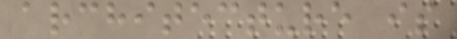architecture is
